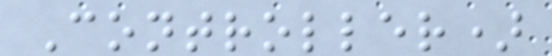Controller)
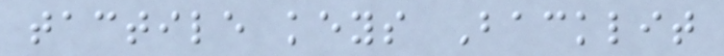tactile keys Backlit
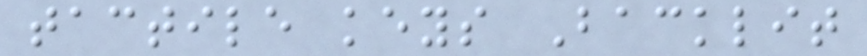tactile keys Backlit
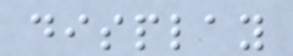display
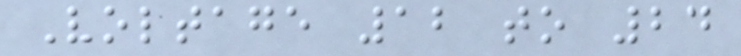Voltage 12 to 24
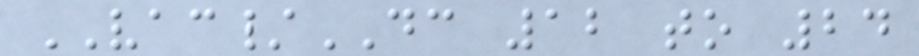VAC/DC 12 to 24
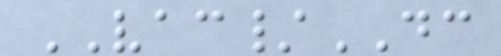VAC/DC
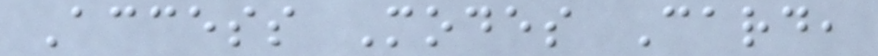Access Modes Card,
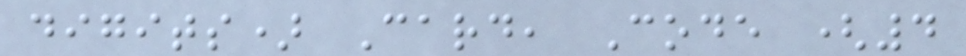digits) Card, Code (4
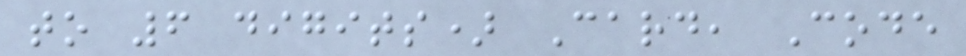to 6 digits) Card, Code
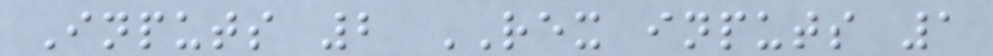Inputs 2 REX inputs 1
